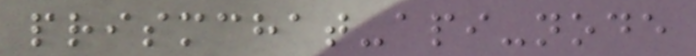prismchat-api-node
